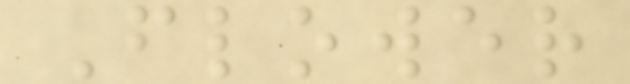Flower
